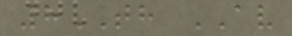8TH AV
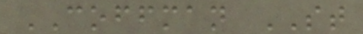COFFMAN ST
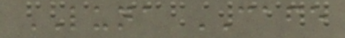LUNA CAFE
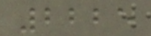2225
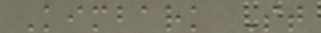Kimbark St
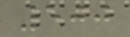500
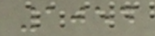1054
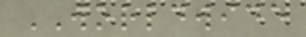WORLDWIDE
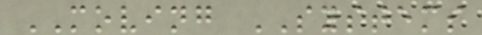MOVING SYSTEMS
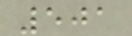501
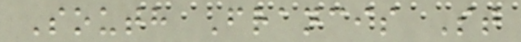South Francis St
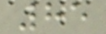85
